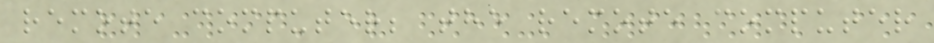remote computer; the remote computer
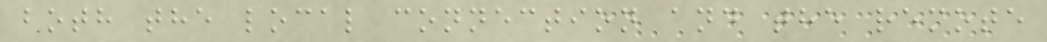both the local connection and the remote
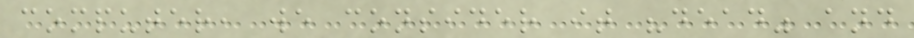computer, we consider it "dead" and
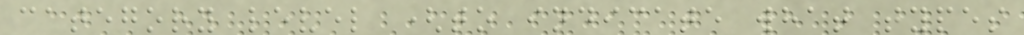category level (to indicate what types
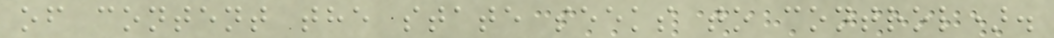of content the state seeks to control).
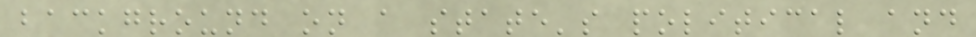background on a state's political and
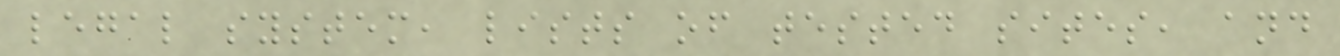legal system, lists of tested sites, and
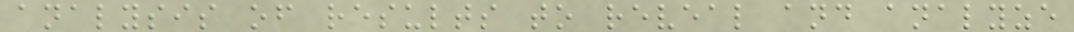analysis of results to reveal and analyze
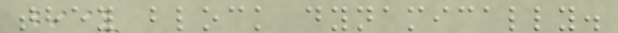they block dynamically.
